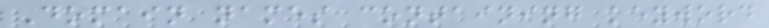Domain names containing keyword
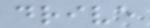drive
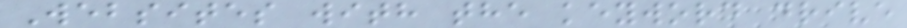Websites with the keyword drive
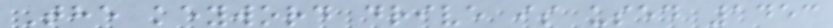The keyword drive is used 1453
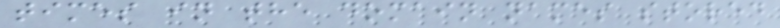times in the domain names stored
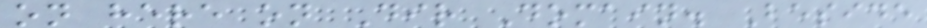on here on Dir Domain. Beside
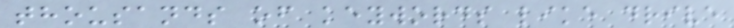thousands of keywords like drive
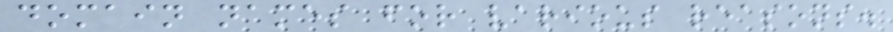domain names for various reasons.
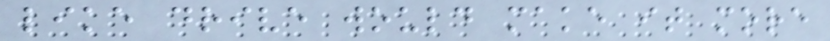like drive would make it more
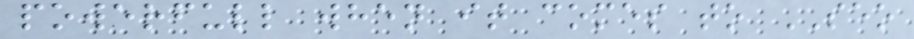powerfull when it comes to SEO
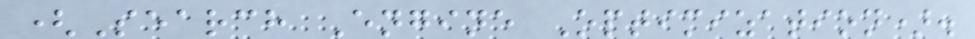(Search Engine Optimization).
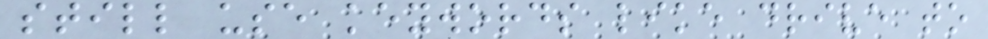still use keywords like drive to
